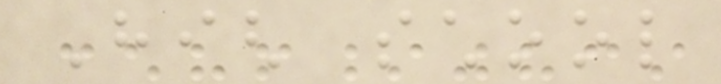High school
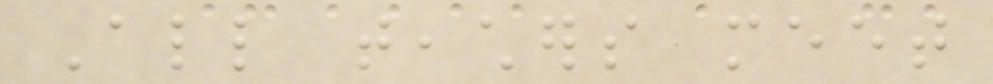All teachers meet
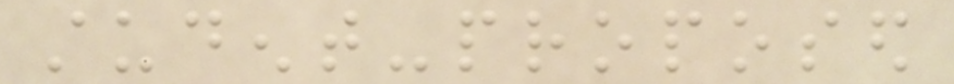student-proposed
